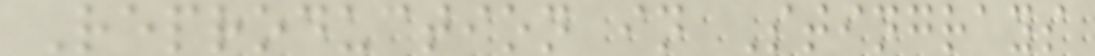Reproduction in Stingrays
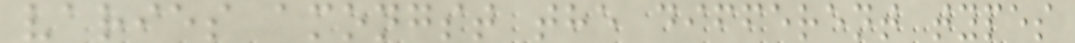varies amongst the different types
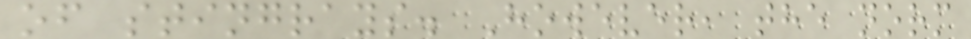of stingrays. However, the norm
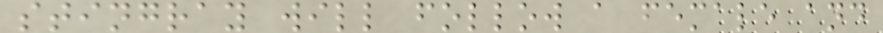stingray will follow a female and
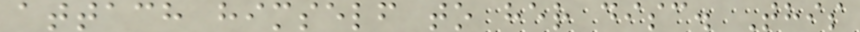attach himself to her disc. This
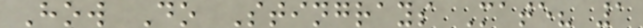How Do Stingrays Mate? 1
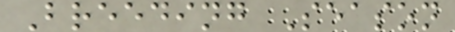Breeding Season
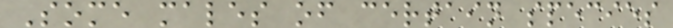Some males of certain species
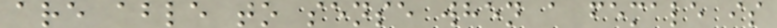are able to sense when a female is
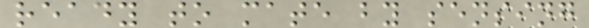ready to mate by sensing
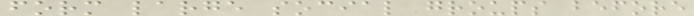form large social groups before
